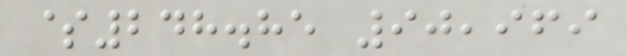$248.85 90,969
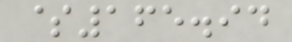$165.94
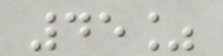45%
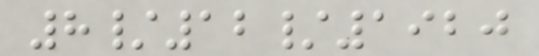8/12/1920
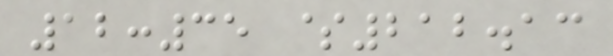12:35 $212.13
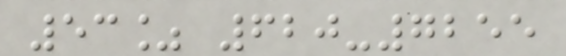53% 620-7255
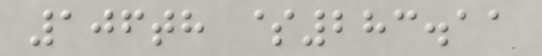106th $283.11
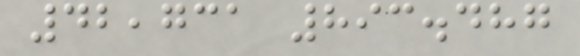42,731 893.487
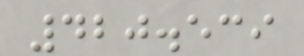420.539
